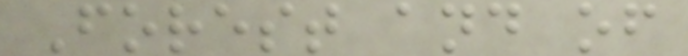Forest and of
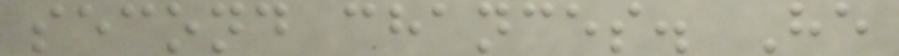second chances. He
